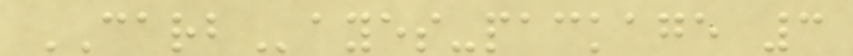CARBayes-package 3
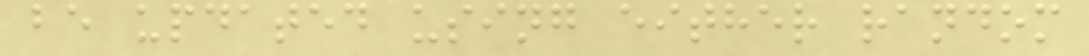be updated using either random
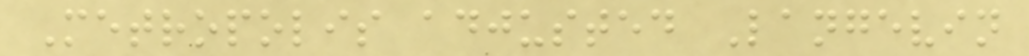Metropolis adjusted Langevin
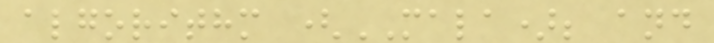algorithm (MALA); and
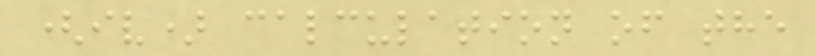(iv) calculation of the
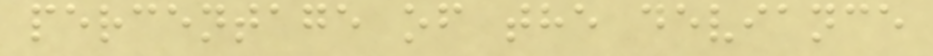percentage of the deviance
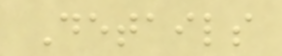Details
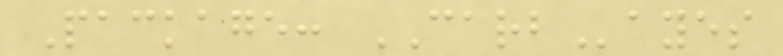Package: CARBayes
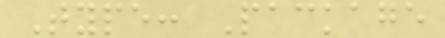Type: Package
